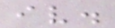iv.
